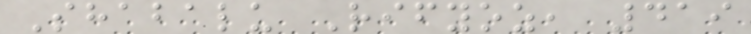Shabalu Rifyoz, 419
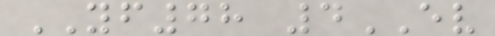YF78 4EV
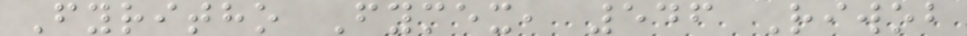Fyritho Fymex, 546 Riwob
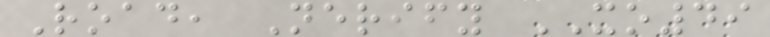Road, Nerify XO49
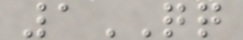1QQ
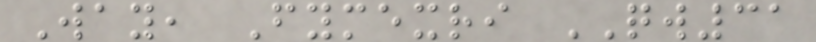Way, Fymexri QW31
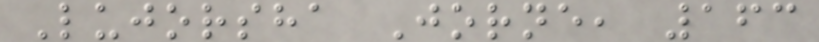Lujorsha Jorne, 163
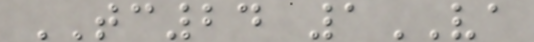TC24 1VA
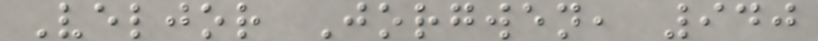Veljor Jorgwen, 940
